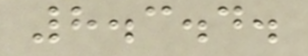8.3.4.
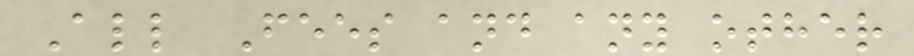All Fees and any other
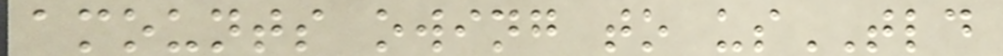amounts owing to usTLD
